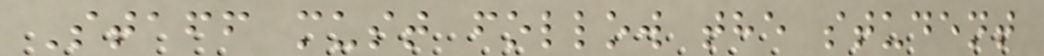Staff must follow the student
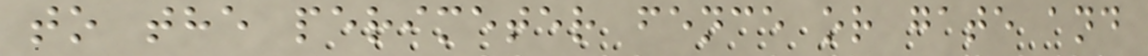to the perimeter fence or gate and
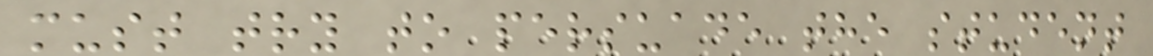must try to persuade the student
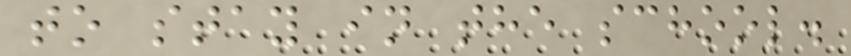to stay in the school.
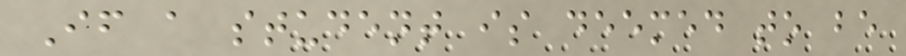If a student is deemed to be
